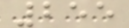255
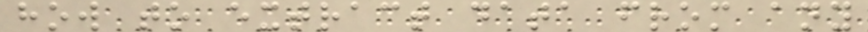how to extract data from any
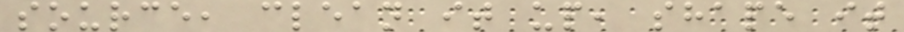source, clean it up, shape it
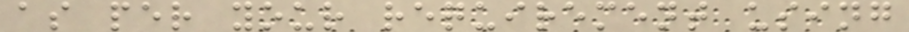as per your requirement using
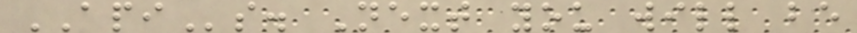APIs. Next you will be
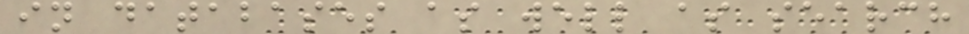in databases as well as search
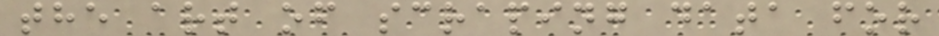the art of scraping data for
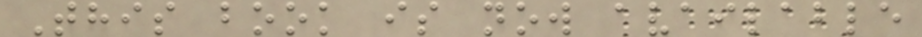This book is now available
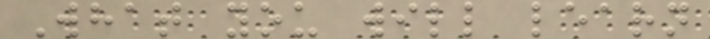What you will learn
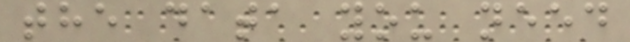the data you need
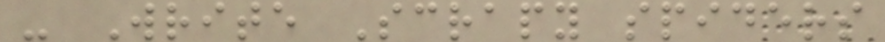- Write Scrapy spiders
